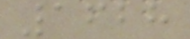1628
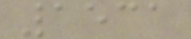1531
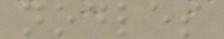nodles
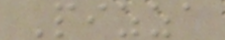Pizza
